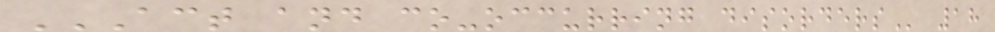ACT AND CO-OCCURRING DISORDERS 18
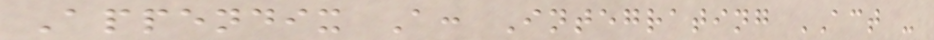Appendix A: Integrating ACT -
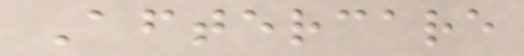Aftercare
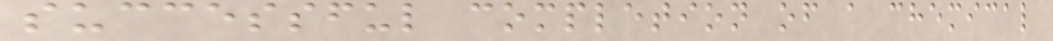successful completion of a chemical
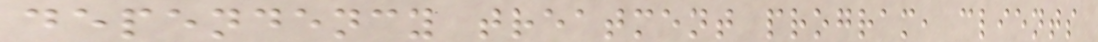dependency treatment program, clients
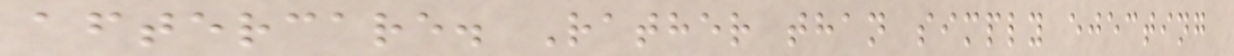aftercare. Rather than simply ejecting
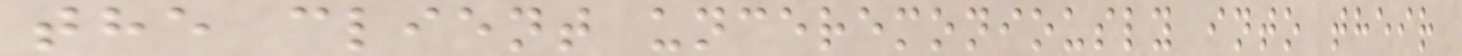the client unceremoniously into their
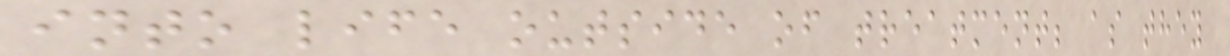into life outside of treatment; as they
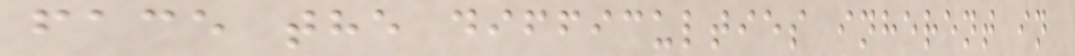face the difficulties inherent in
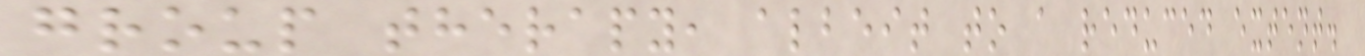group therapy, albeit to a reduced extent.
